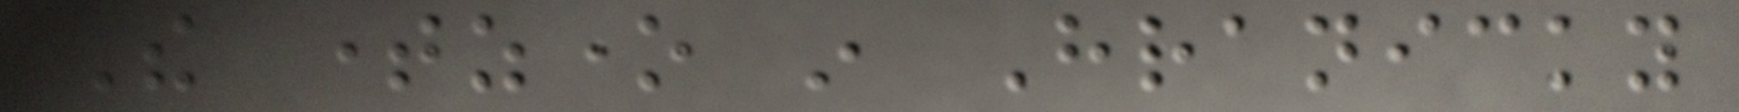The timezone in Hranicky
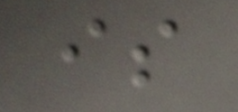is
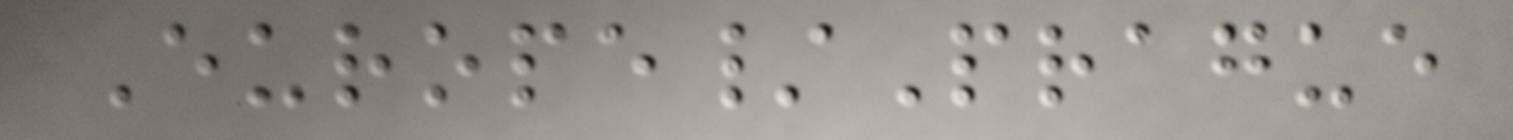Europe/Prague
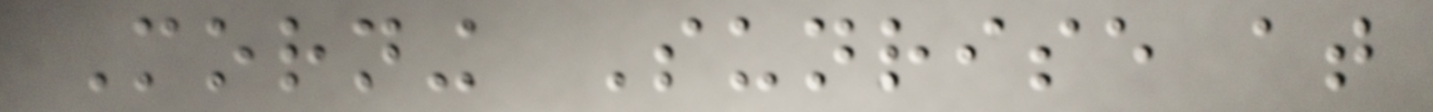Morning Sunrise at
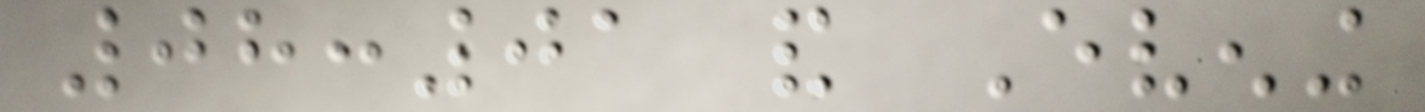08:01 and Evening
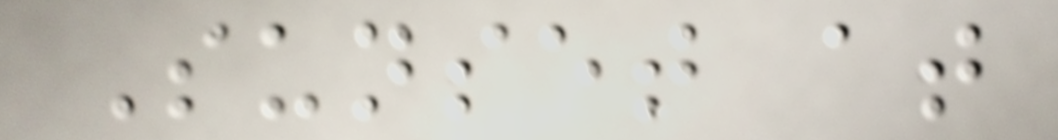Sunset at
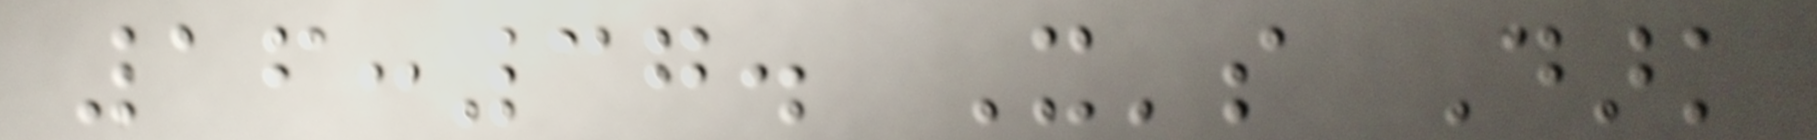16:37. It's Dark
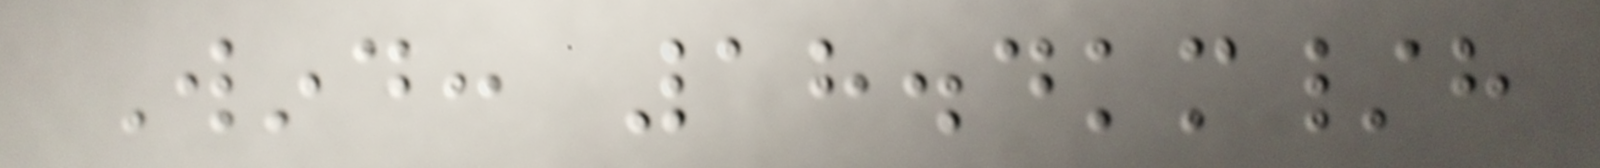Wind: 18.4km/h
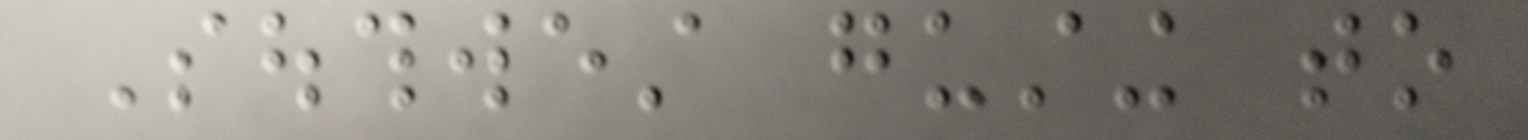Southwest gusting to
